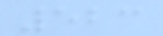523
